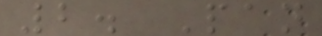2. Pan
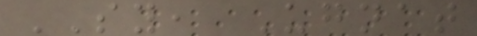SY, Ugnat
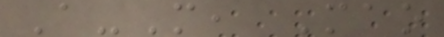A-M, Mao
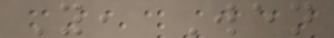Y, Wen
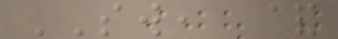SW, &
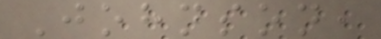Johnson,
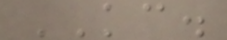KC.
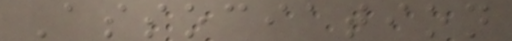Association
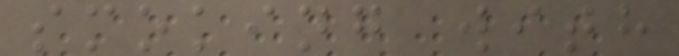smoking with
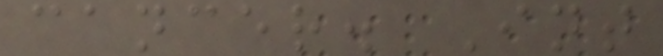cancer. Int
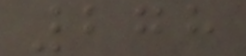278
